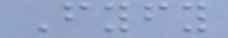Fyfy
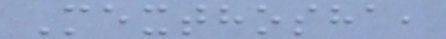Mexthosha,
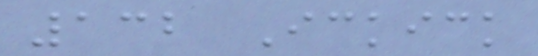132 Ickick
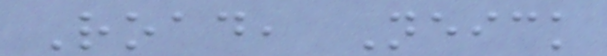Road, Neick
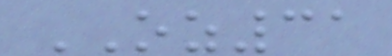OZ31
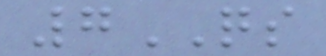7QS
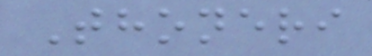Thoneri
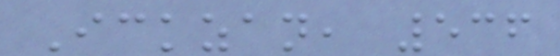Ickzan, 536
